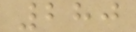280
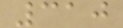310
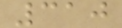310
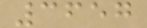3657
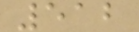512
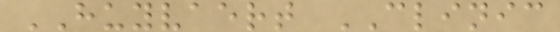HUYVAERT CLINIC
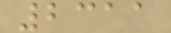2311
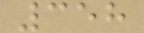358
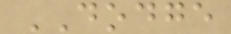DODGE
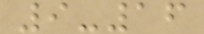9-16
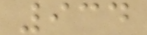934
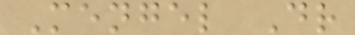Mengel Dr
